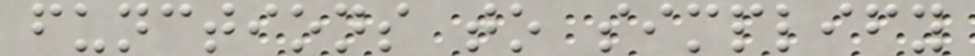functions to simplify
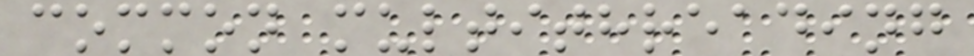common multithreading
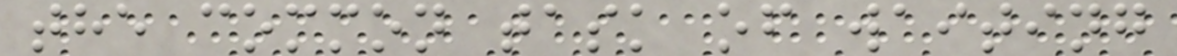the common task of waiting
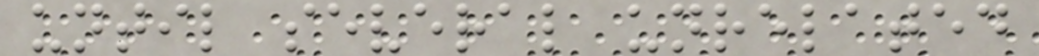until several unrelated
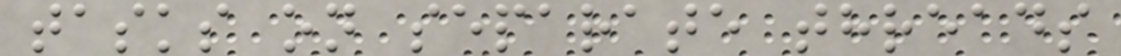tasks on separate threads
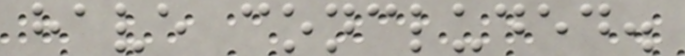have concluded.
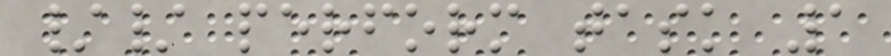// perform task 1
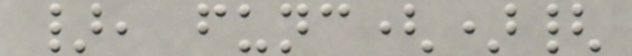}, func(){
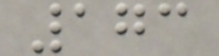173
